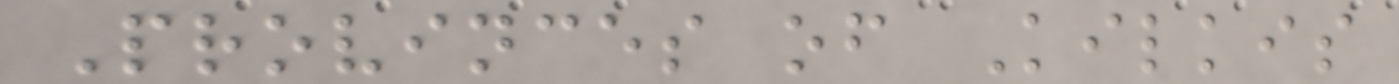Provinces of Kilkis
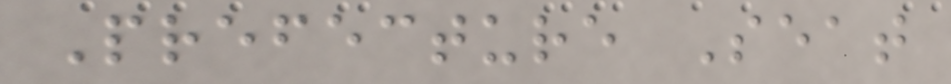Prefecture Seat
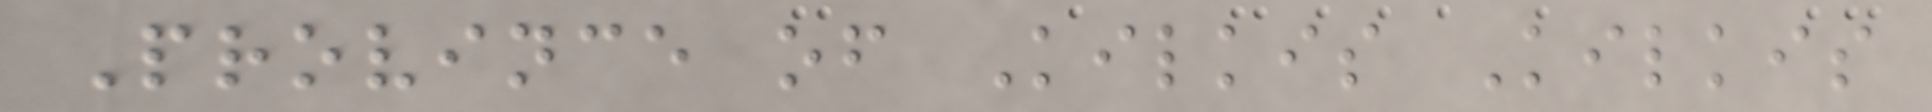Province of Kilkis Kilkis
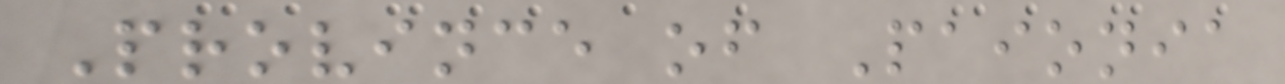Province of Paionia
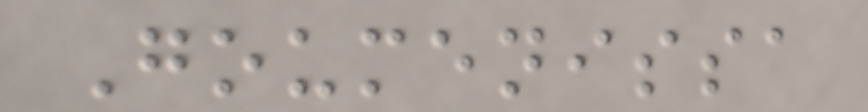Goumenissa
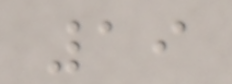19
